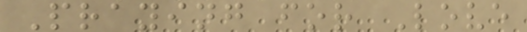Praying for Love
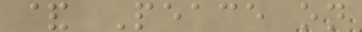& Peace on
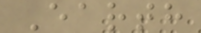Earth
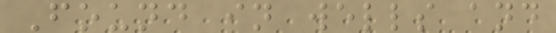Found in wells and
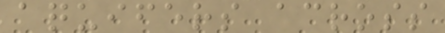aquifers across
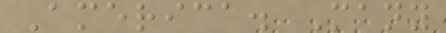America. Many
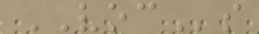VOCs
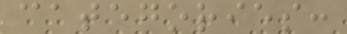categories:
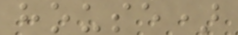house)
